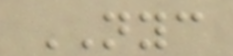NYC
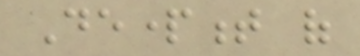Department of
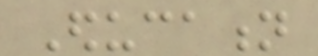Education
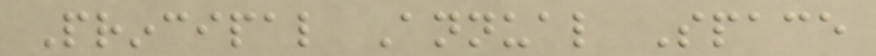Principal Annual Space
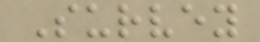Survey
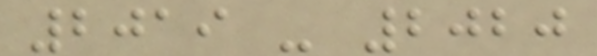2019 - 2020
